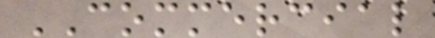COMMERCIAL
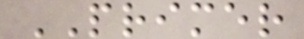PRIMER
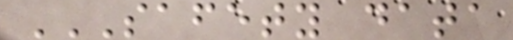SAFETY DATA
